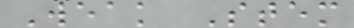Weak Stem
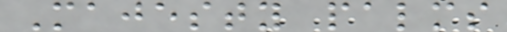Majesty palms
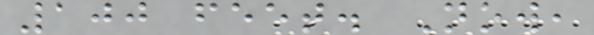100 feet. Now,
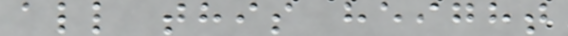all this height
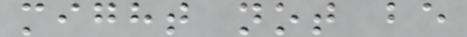might not be
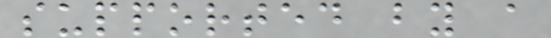supported by a
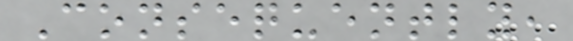Consequently,
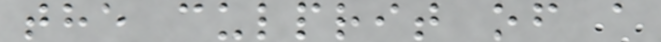the culprit of a
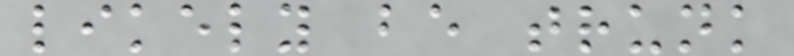likely be trunk
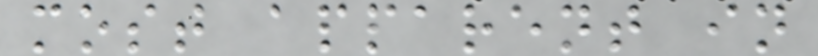most apparent in
